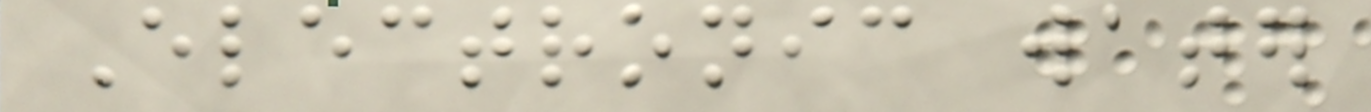Electronic water
